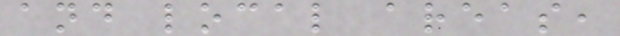and local areas,
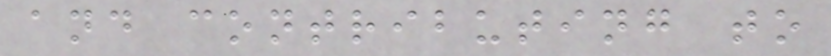and contributing to
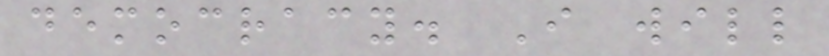democracy. I will
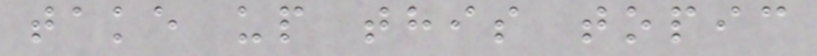take up this topic
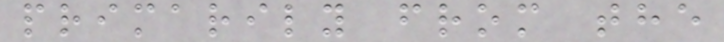primarily from the
